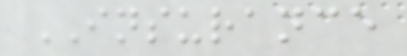INSURANCE
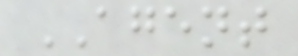AGENT
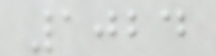1024
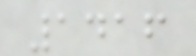1416
